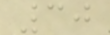30
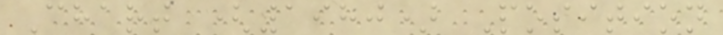Chart (1980) Position
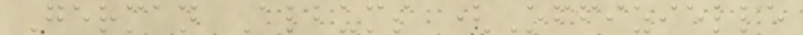German Albums (Offizielle
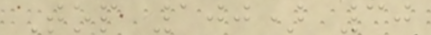Top 100) 30
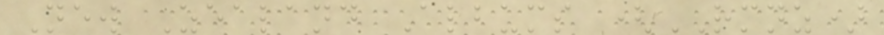New Zealand Albums (RMNZ)
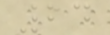24
